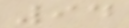94
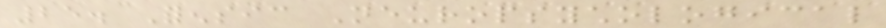25. Forensic Neuropsychological
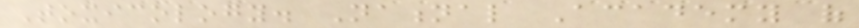Toxicology. National Academy of
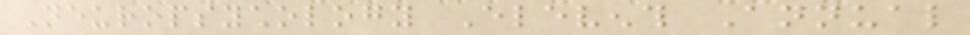Neuropsychology Eleventh Annual
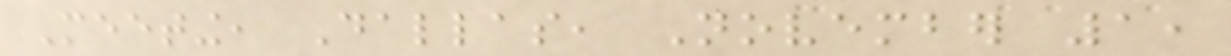Meeting, Dallas, November 1,
